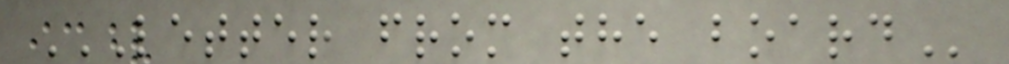LETTER FROM THE BOARD
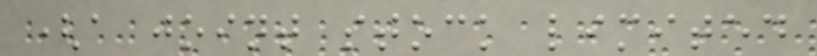(a joint stock limited
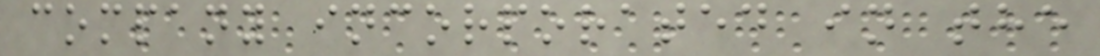company incorporated in the
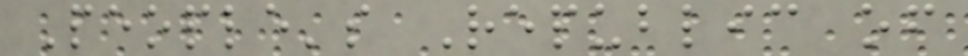People's Republic of
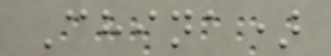China)
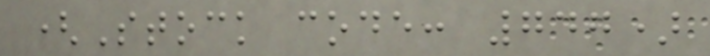(Stock code: 747)
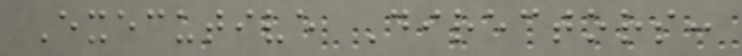Executive Directors:
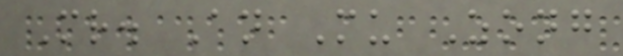Mr. An Mu Zong
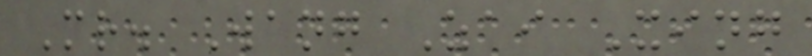Mr. Wang Zai Xing
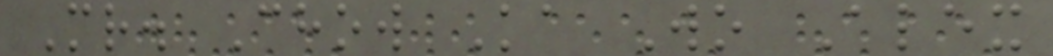Mr. Chow Ka Wo Alex
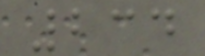234
